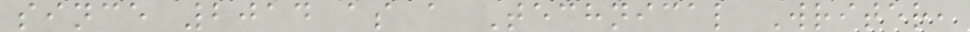since 2014 as a Technical Writer,
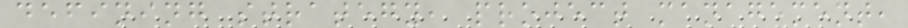defining strategy, project management,
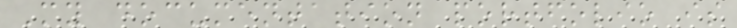My documentation portfolio is
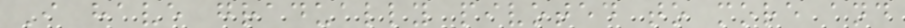I have gradually pivoted to more and
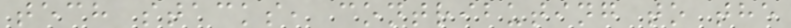tech stacks, contributing to the
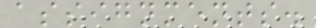assignments.
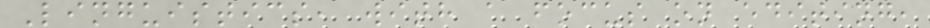Linguistics, with a focus on editing,
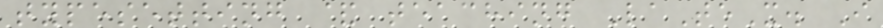typesetting & teaching LaTeX. I
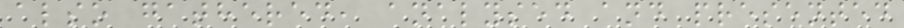also gathered, analysed and presented
